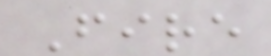Fire
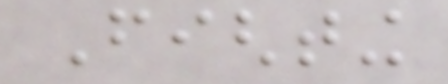Fighting
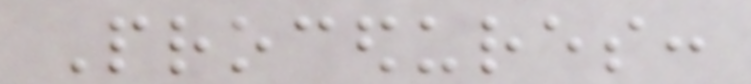Procedures:
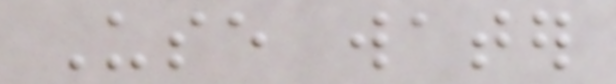Use water
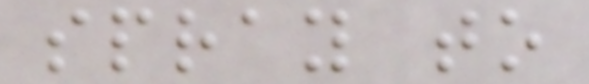spray to
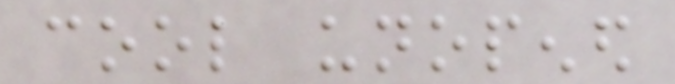cool unopened
